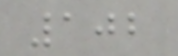102
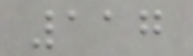117
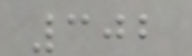302
